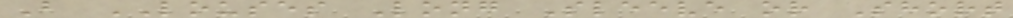B LOUSES Long Sleeve or Short
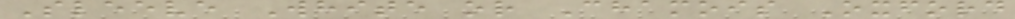Sleeve White or Chamois Oxford
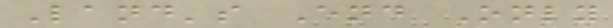Land's End Only
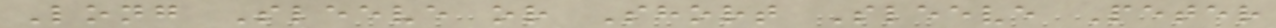Long Sleeve or Short Sleeve Peter
